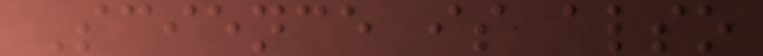Science is also
